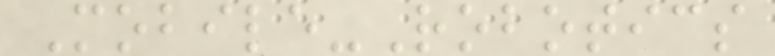Mobile-Robotics
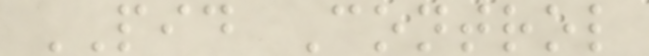PID Control
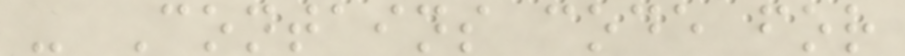- Contains code for
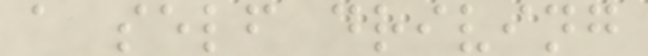a self driving
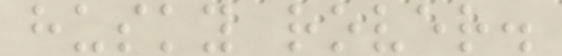husky rover.
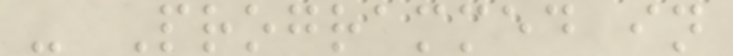- Programmed in
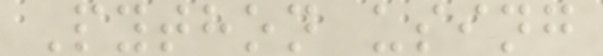Python using
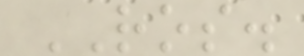ROS.
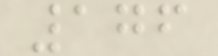176
